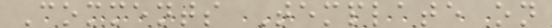Comments Template on
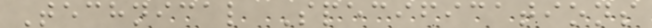Technical Specifications
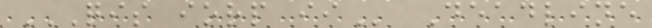QIS IORP II Deadline
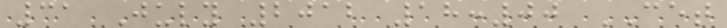31 July 2012 18:00 CET
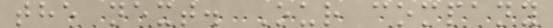the next. Our company
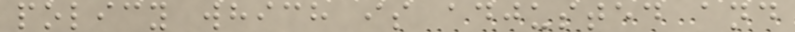policy which is adjusted and
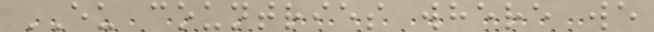EU countries where we
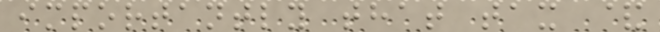importantly that tax &
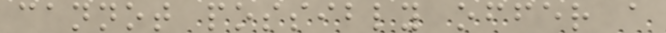cannot possibly offer a
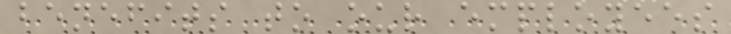benefits to our employees
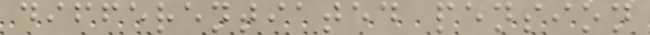differentiated pension
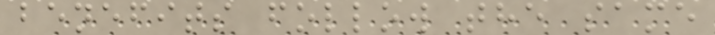benefits follow the same
